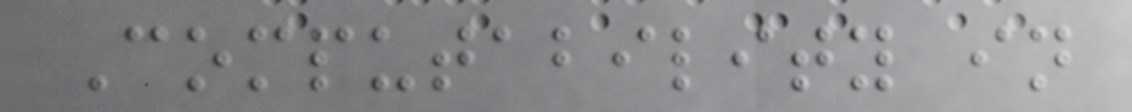Computability in
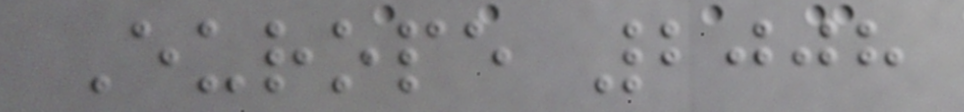Europe 2008
